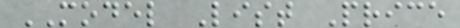MODEL List Price
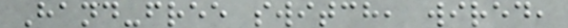Hand-free switch, wired,
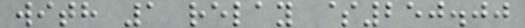with 1 relay $250.00
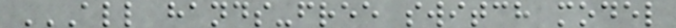ALL HANDS-FREE SWITCH MODEL
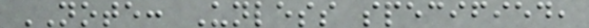NOTE: Unless specified,
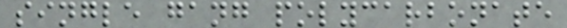single gang polycarbonate
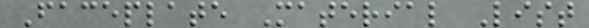Faceplate Material List
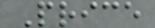Price
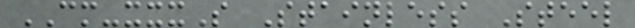CM-xxxS Stainless Steel
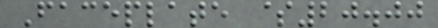Faceplate $20.00
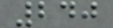240
